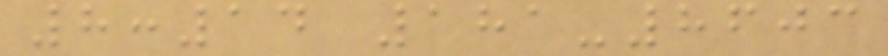8:14 181-8603
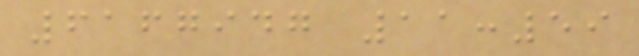6167947 11:59
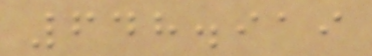648.919
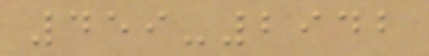459-2942
